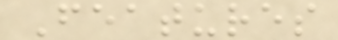Features
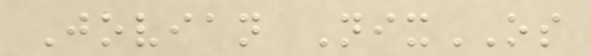Jovian NixOS
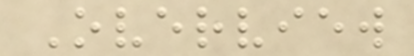Overview
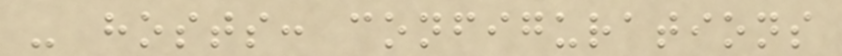- hosts: configurations
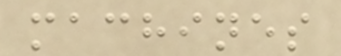machines
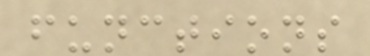functions
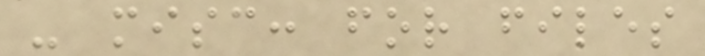- misc: for files
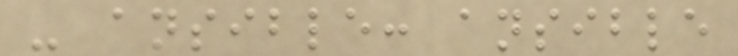- ansible: ansible
